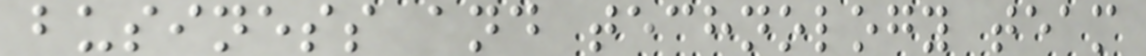business and technology team
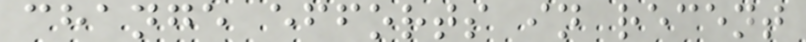change efforts in recent
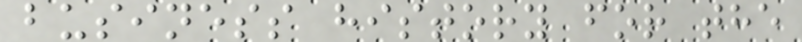business history for the
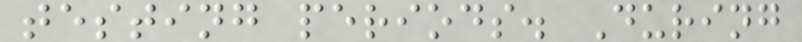testing periods. During
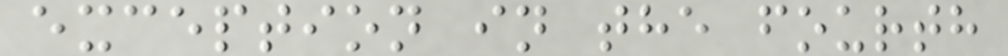exception in the fourth
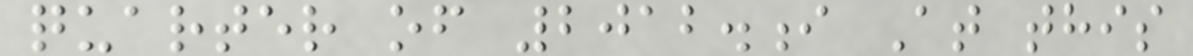quarter of 2012.i At this
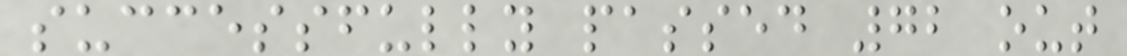successfully passed 72 out
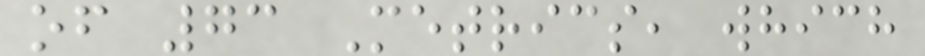of 73 Metrics, which
